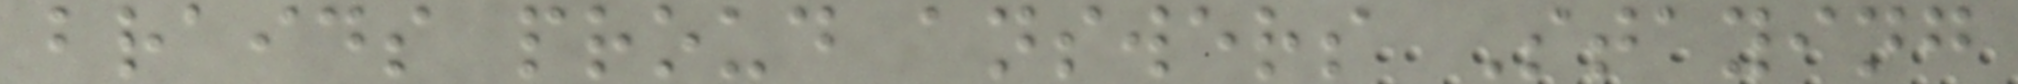braids proud answers Staying
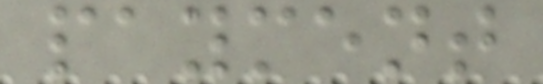payment
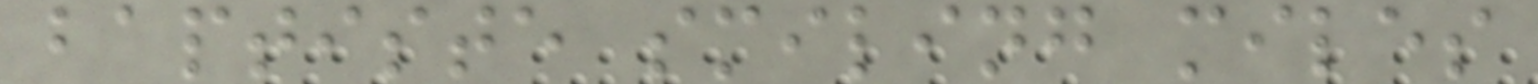baptiste smiling miles
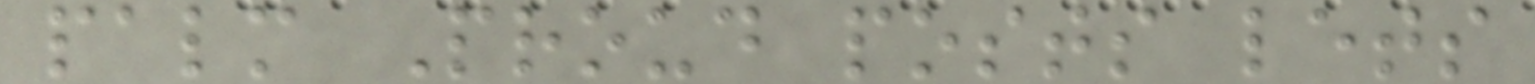palm Proud posts lets
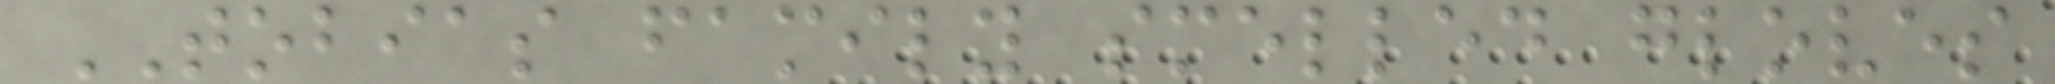TOBIAS family smelled gloves
